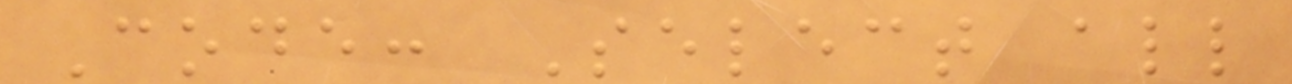Code: Select all
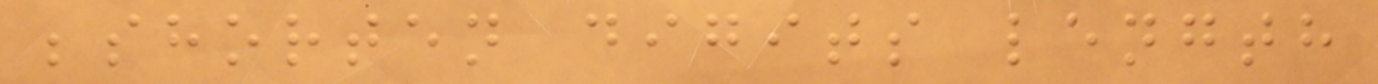;shorten digits length
